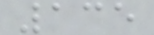135
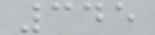345
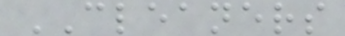CLEANERS
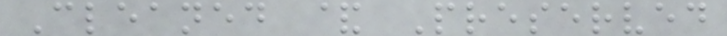Cleaned & Preserved
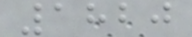1820
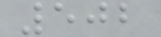502
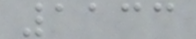1133
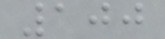100
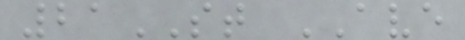21ST AVE
